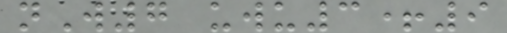nW7 uwu3+9
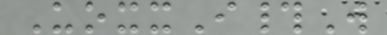UoxxI#W
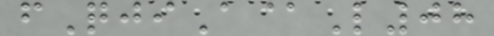fQjiA@L08
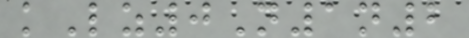kLz0N1n2
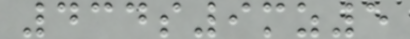434s9mz5
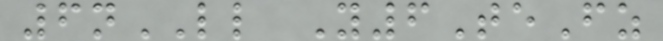6nLL Y6TeFz
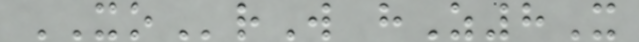XOrW hZ8X
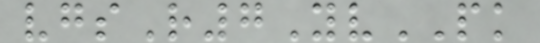vgsR7YvPK
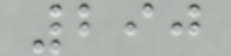290
